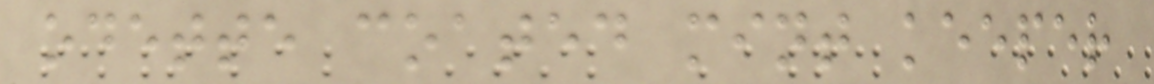odette coated mint keeper
